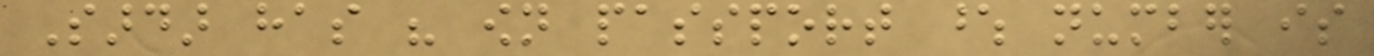Sardar has his own passport whose number is
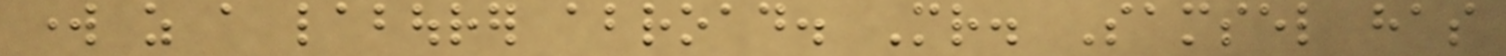work as a labourer abroad. Mr. Samsel has
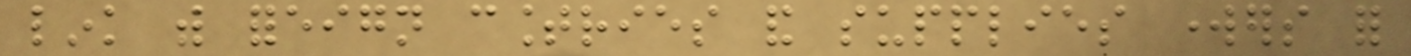link with foreign countries and supplies workers for
